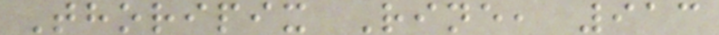Thoripix Rine, 913
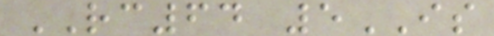RC64 5IS
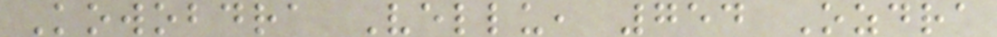Kowobdra Vellu, 754 Ozdra
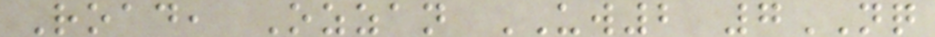Road, Ozzan UW2 7NQ
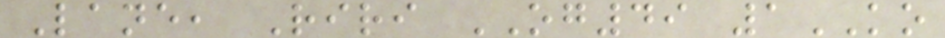Lane, Riri OG49 1KO
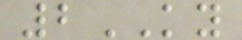2KY
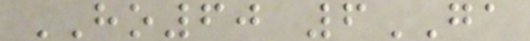HO60 6GA
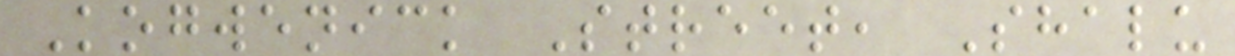Kogwenick Street, Shalu
